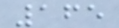165
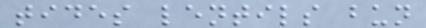tides lentils bun
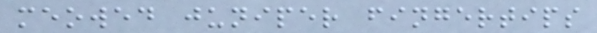meowed juniper fingertips
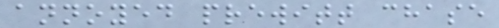annoyed prewitt chase
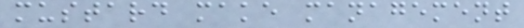mustard make management
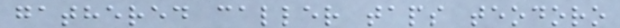gathered caller taps teodoro
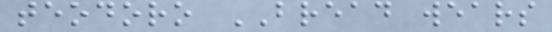teodoro BREAD wears
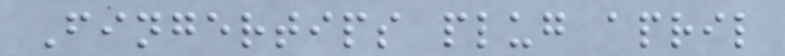Fingertips plug april
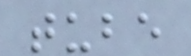tube
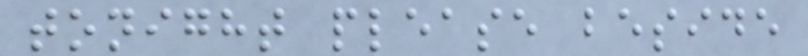tonight please beside
